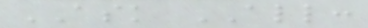ASK ALL:
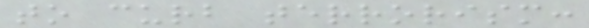to curb terrorism:
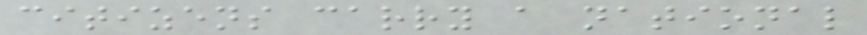citizens carry a national
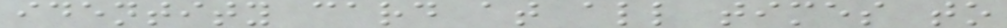identity card at all times to
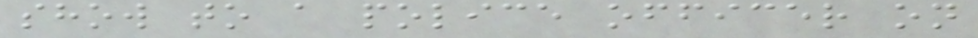show to a police officer on
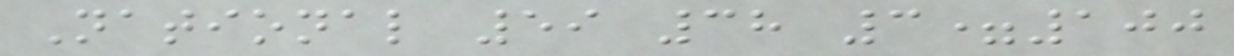National 59 38 3=100
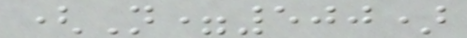(N=500)
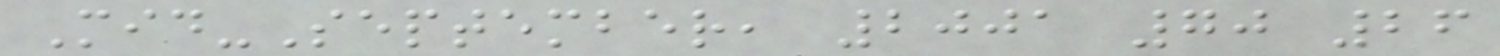Mid-September, 2001 70 26
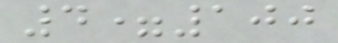4=100
